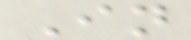In
